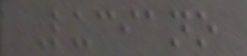Luciano
